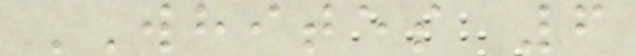WHITES 6
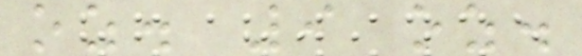oz. 9 oz.
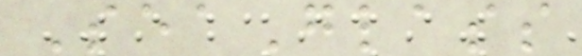SeaGlass
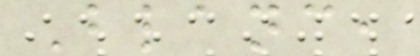Blanc,
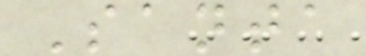Santa
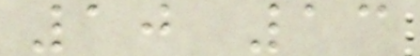10 13
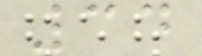34
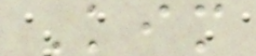Kim
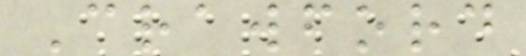Crawford
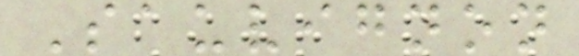Sauvignon
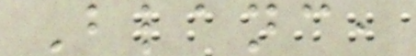Blanc,
